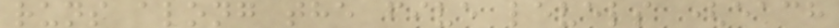runs along the five levels (each
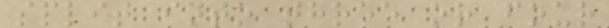split into three or four
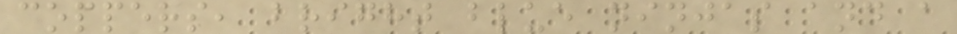coppers, bright blue ninjas and a
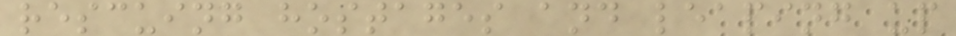rescuing hostages and leaping up
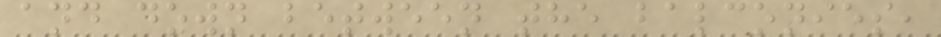and down between the balconies,
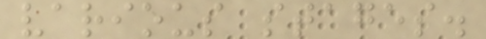various stages.
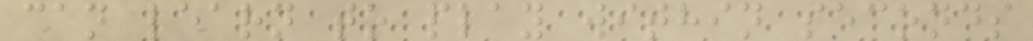can learn to play within seconds
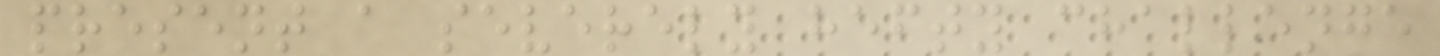present a severely hefty challenge
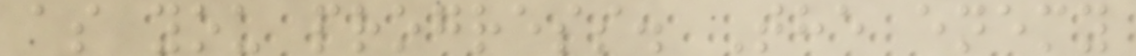as you progress. The enemy
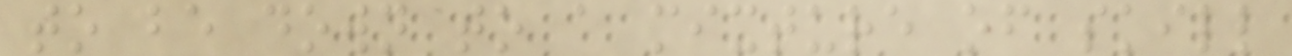to be down to a mixture of skill
